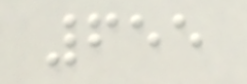655
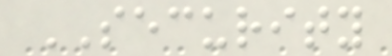SECURITY
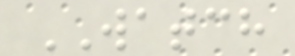WATCH
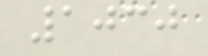1030
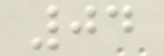04
